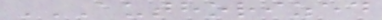AUTHORIZED
